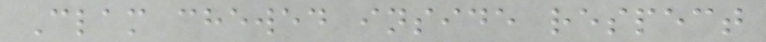Clam chewed inside respect
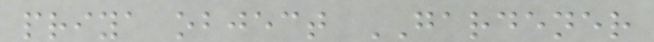priya object GARDENER
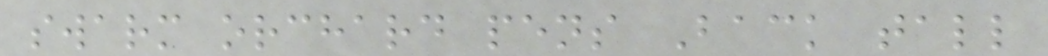swarm orchard pens Back tall
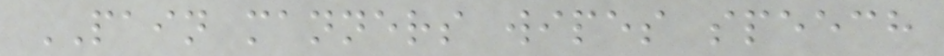PAIN manners wipes speech
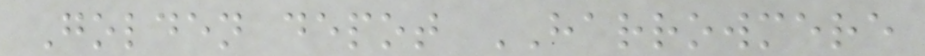Golden depot HARROWMERE
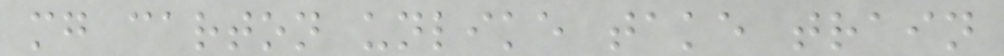mg carton unlike take train
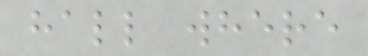hall where
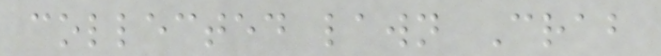collected lawn Crab
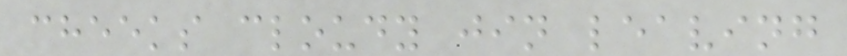cheeks cloudy jin leaving
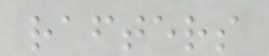rafters
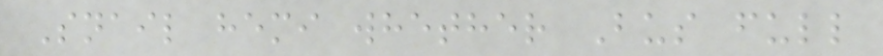Snail hemi whether Bus full
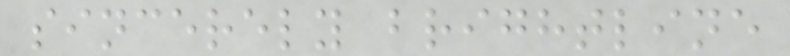sincerely brightline
